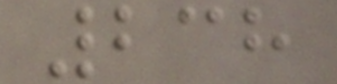238
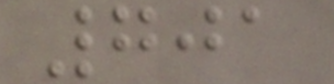701
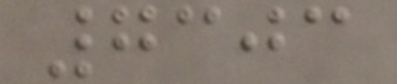7303
